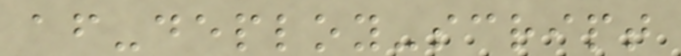af-deploy-script
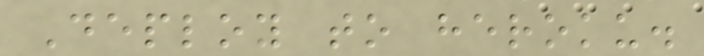Deploy to heroku.
